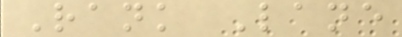Rank Lane
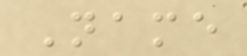Name
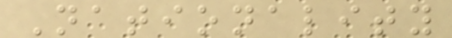Nationality
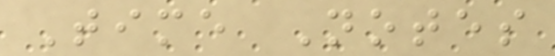Time Notes
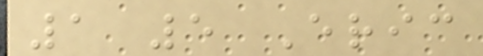1 5 Eric
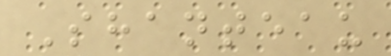Shanteau
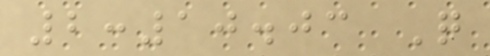2:10.03 Q
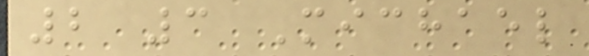2 3 Michael
